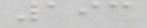193
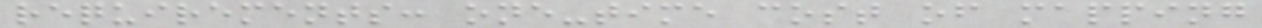requirements: one-time cost of mapping
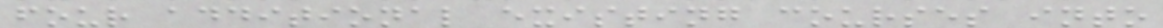four additional existing courses into
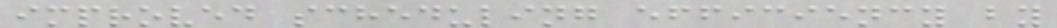improved scheduling efficiency by
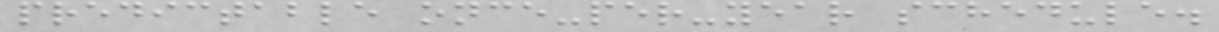predictable once-per-year schedule.
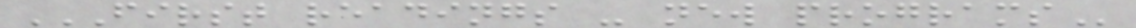FIRST READINGS - NEW PROGRAMS
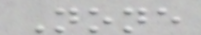None
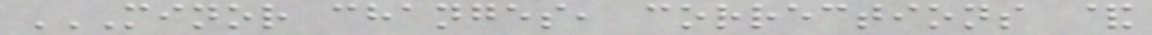MINOR CHANGES, CORRECTIONS &
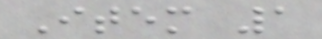Item 1
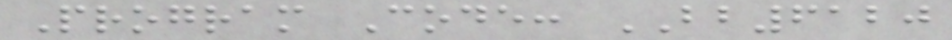Program Code: BB6120
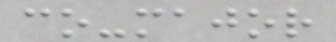co-major
